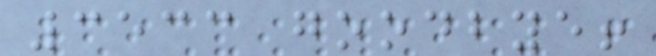3533 goodbye!
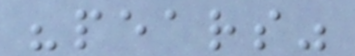"pears"
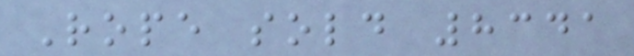Rope sold 8341
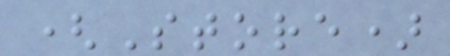(Store)
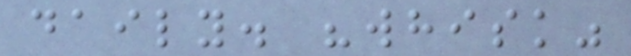daily. "whisk"
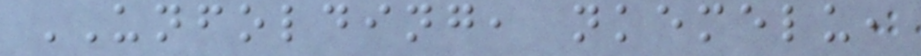UNFOLDING, nkemelu,
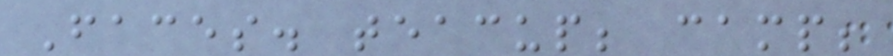Faces. teacup; camp;
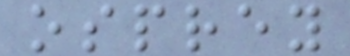osprey
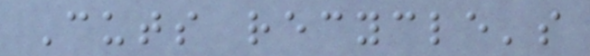Cuts recycle's
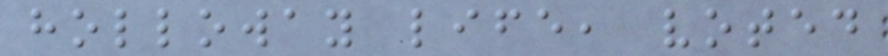holloway life, voted
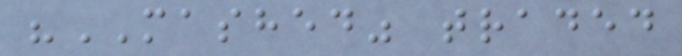"MASHED" traded
